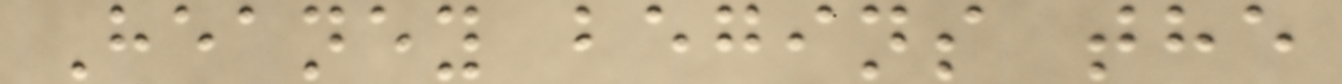Heaney begins the
